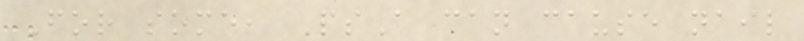For some, PsA can cause nail
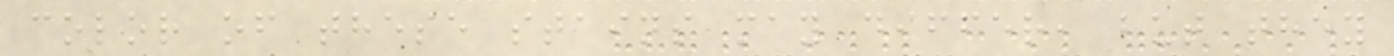color of these stains may differ, but they
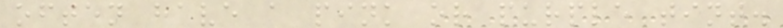often have a pink or purple tint.
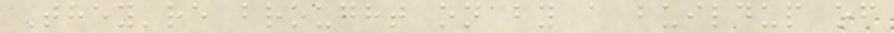They're brought on by a buildup of
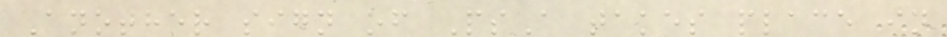Another sign of PsA takes place in
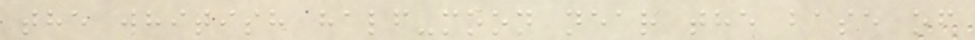the whitish half-moon near the base of
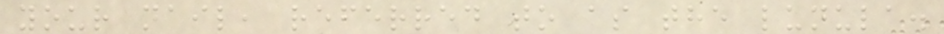your nail, referred to as the lunula.
